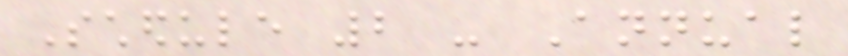Schedule 2 - Annual
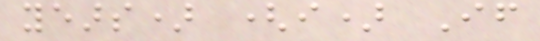years) (i) If
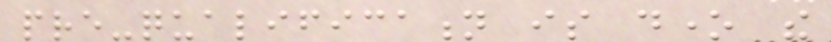pre-qualification is done the
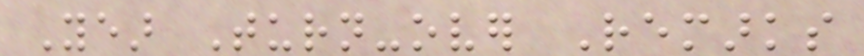Year Turn-over Remarks
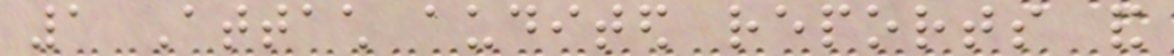1 Attach audited reports and
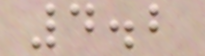4.2
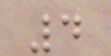4
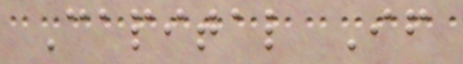Capital If
